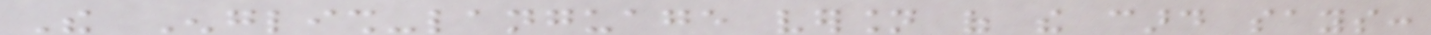The English-language version of the card says:
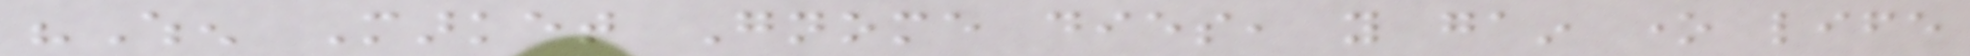"When Market Gnome dies, you gain one life
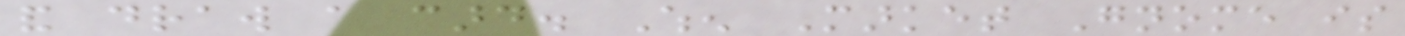and draw a card. When Market Gnome is
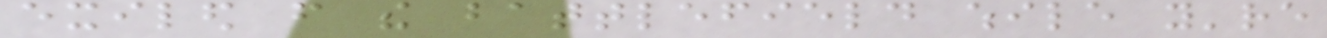exiled from the battlefield while you're
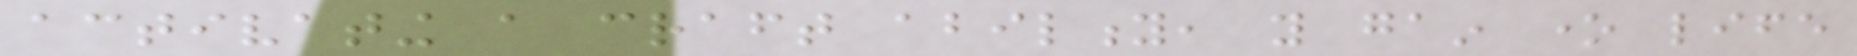activating a craft ability, you gain one life
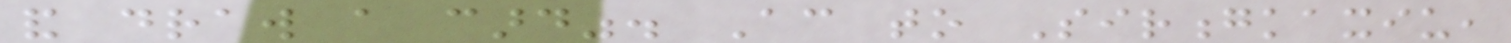and draw a card". According to Sirongkaxiu,
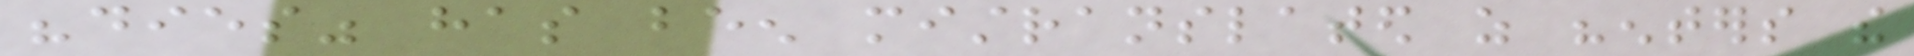"dies" has been mistranslated as "enters the
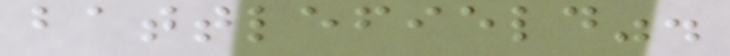battlefield".
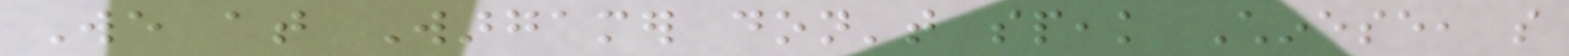We at Wargamer don't speak Chinese, so
